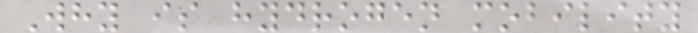Why is hydrogen mobility
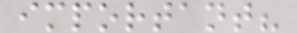important?
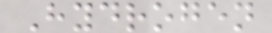Hydrogen
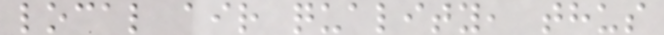local air quality, thus
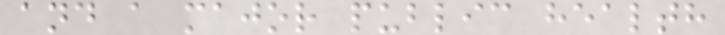and a major public health
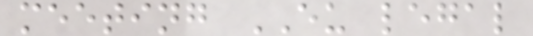meeting EU legal
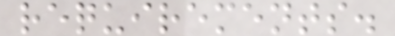requirements.
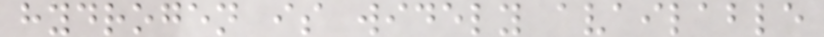hydrogen is widely available
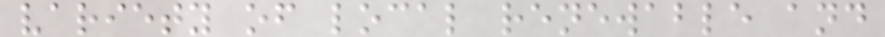variety of local renewable and
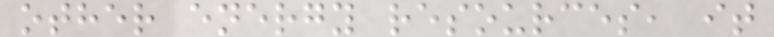other energy resources, it
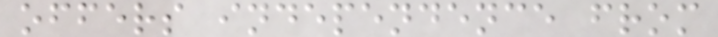offers independence from
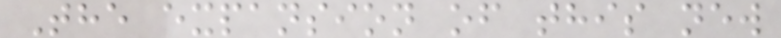The expansion of this new
